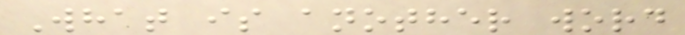What is another word
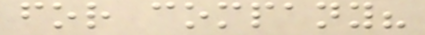for company?
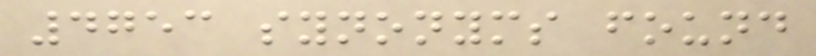4753 synonyms found
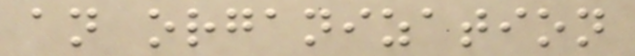an organization
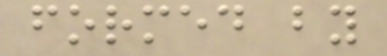formed by
